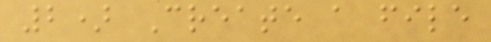2) Create a file
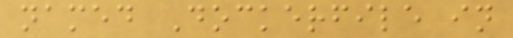named Dockerfile in
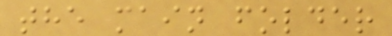the main folder
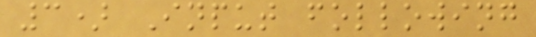3) Input following
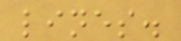lines.
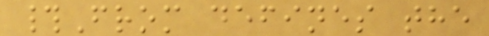#From defines the
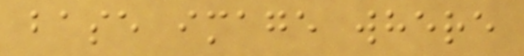base image where
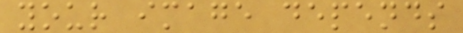your image depends
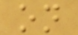on
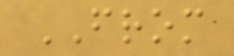FROM
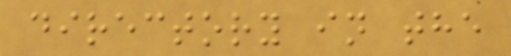directory in the
